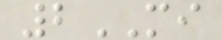2MI
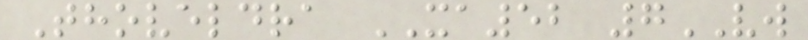Thoveldra XA52 7VW
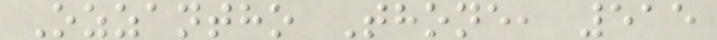Ozzantho Thone, 515
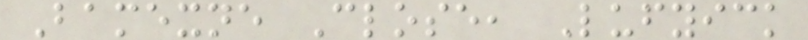Bamexne Close, Lufyick
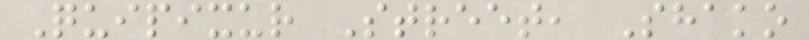Quipixur Street, Shako
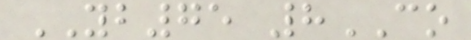YB75 8CO
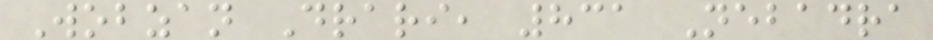Wobzan Drari, 831 Nebadra
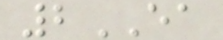2EA
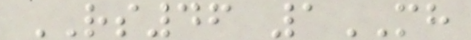RS46 1MH
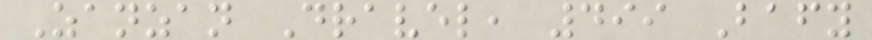Zanzan Dravel, 499 Bafy
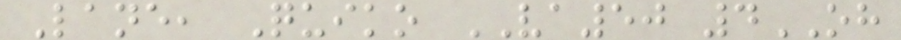Lane, Quiko VA50 4OH
